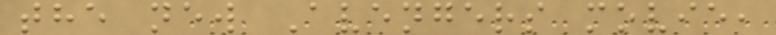the new Avengers movie,
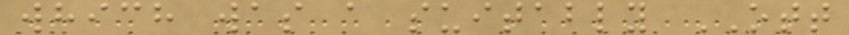which was a suitably OTT
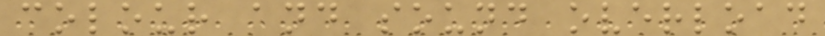colour and sound overload
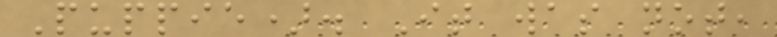Puppie). It was not,
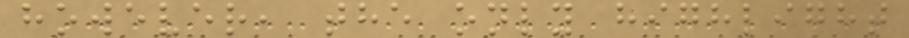however, the only highlight
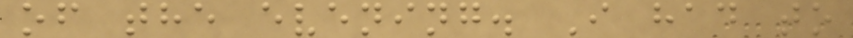of the evening. I had to
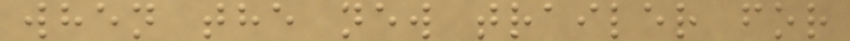when the new trailer for
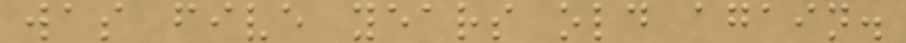was five years old again.
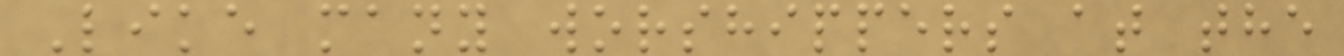Like many worshippers at the
